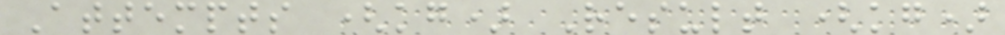Attempts (kg) Result (kg)
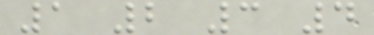1 2 3 4
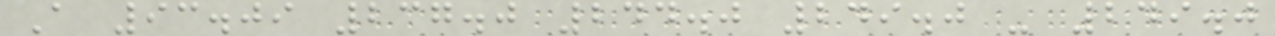A 93.09 237.0 244.0 249.0 - 249.0
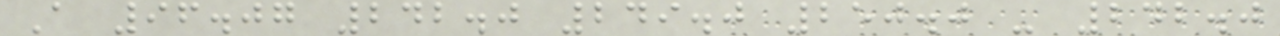A 96.07 242.0 249.0 250.0 - 242.0
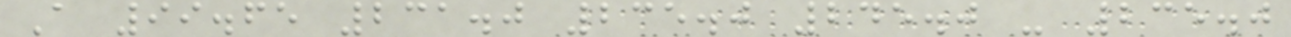A 99.65 231.0 235.0 245.0 - 235.0
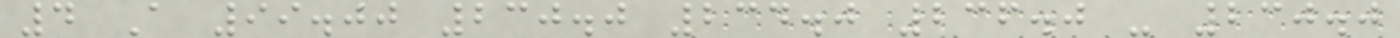4 A 99.00 230.0 234.0 236.0 - 230.0
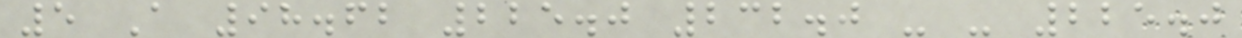5 A 98.62 225.0 232.0 - - 225.0
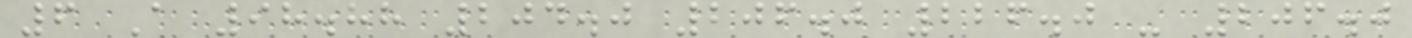6 A 98.88 204.0 206.0 226.0 - 206.0
